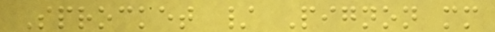Sprocket / Pignon mm
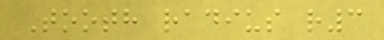Tooth radius r3
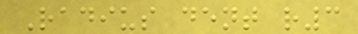Radius dent r3
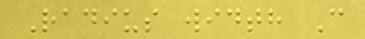Radius width C
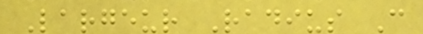Largeur Radius C
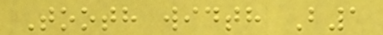Tooth width B1
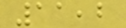11,2
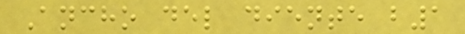Ancho del diente b1
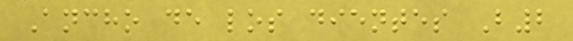Ancho de los dientes B2
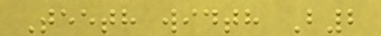Teeth width B2
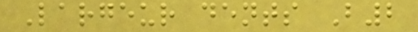Largeur dents B2
